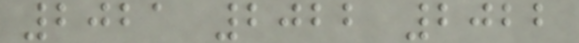2021 2022 2022
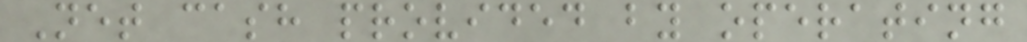Net cash provided by operating
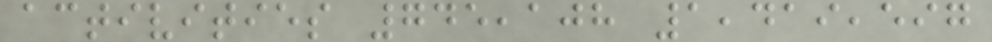activities 745,108 1,419,597
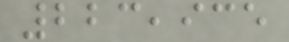223,935
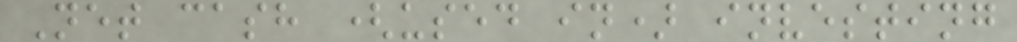Net cash (used in) investing
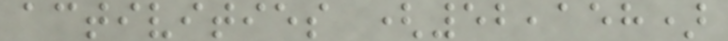activities (52,158)
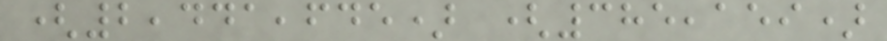(2,441,645) (385,159)
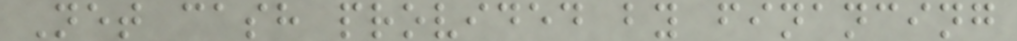Net cash provided by financing
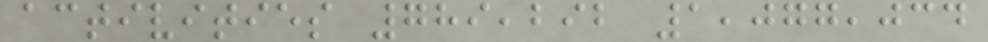activities 789,292 1,077,034
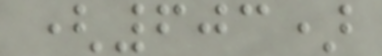(603)
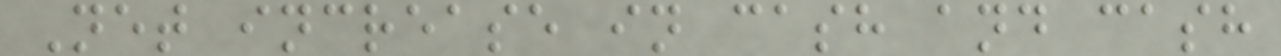Net increase in cash and cash
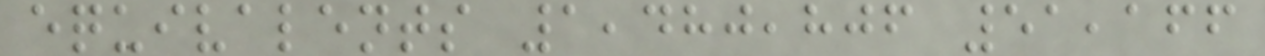equivalents 1,480,806 51,166
